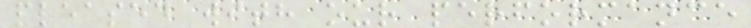pleased with our performance
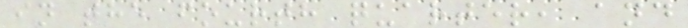in the fourth quarter, and
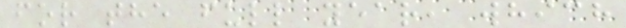for the full year, which
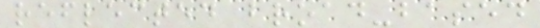reflected broad-based
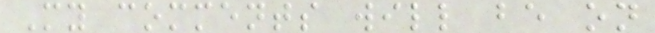My comments will be on
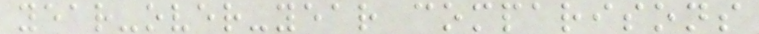year-over-year comparisons
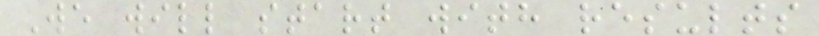We will start with results
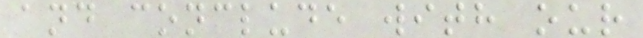and conclude with our
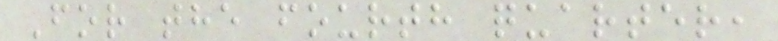For the fourth quarter,
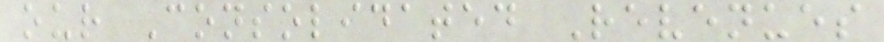our Consolidated Revenues
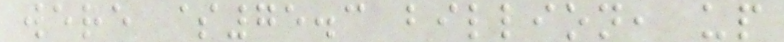were $75.3 billion, up
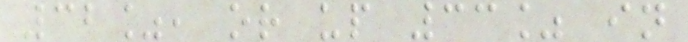32%, or up 33% in
